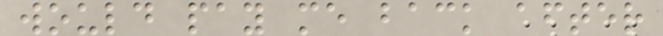would pay me back after
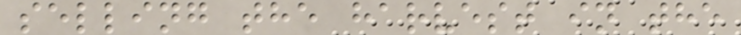selling the harvest in the
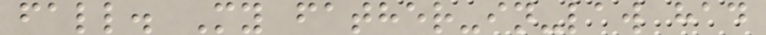fall. My father-in-law had
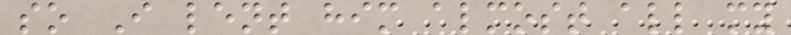so I lent him almost all my
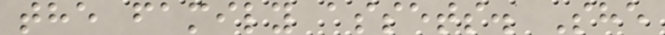the family assets. She
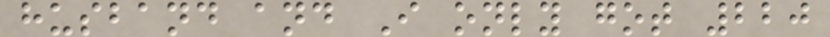husband and I only got 220
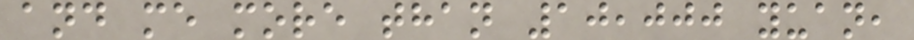and me more than 10,000 yuan,
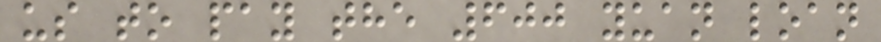us to pay the 600 yuan loan
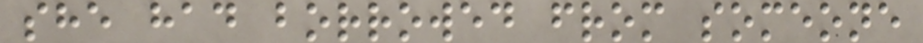she had borrowed from someone
